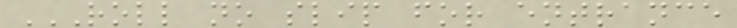ROLL NO SLIP FOR ENTRANCE
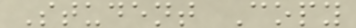Student Copy
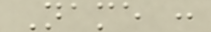Name :
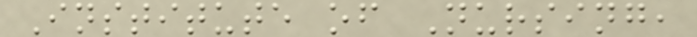Institute of Nursing,
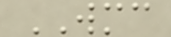WMC
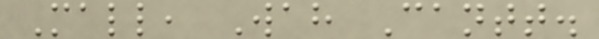Mall, Wah Cantt.
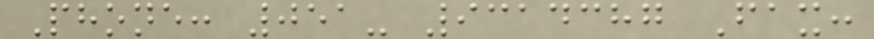Phone: 051- 9314387 Fax:
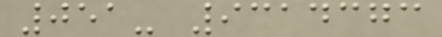051- 9314373
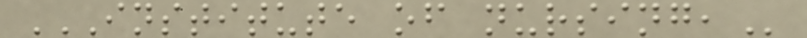INSTITUTE OF NURSING,
